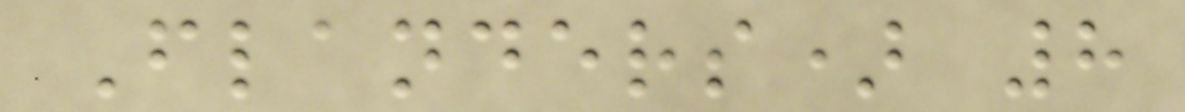Flanders) 8
